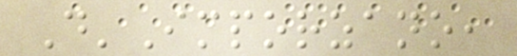D'Imporzano,
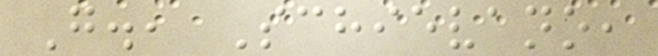G., Schievano,
